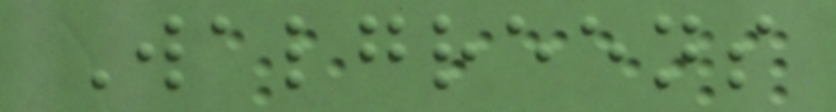Walgreens
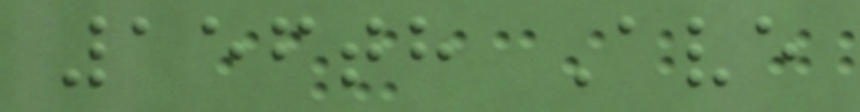156th Ave
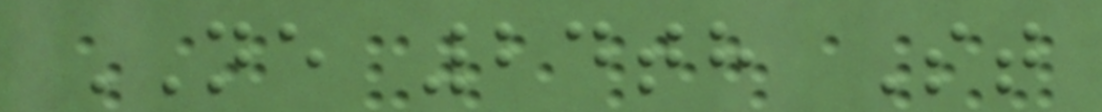NE 24th St
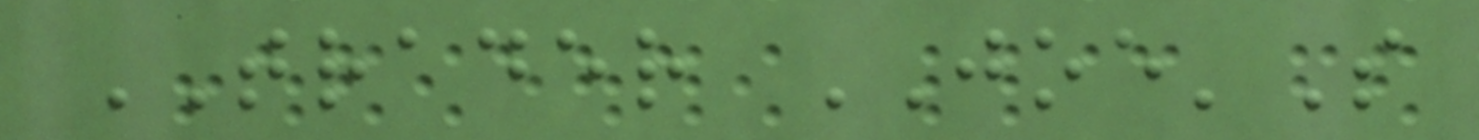TRADER JOE'S
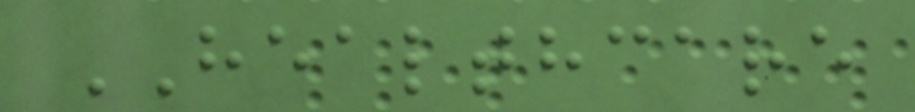HEALTHCARE
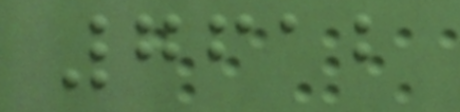7612
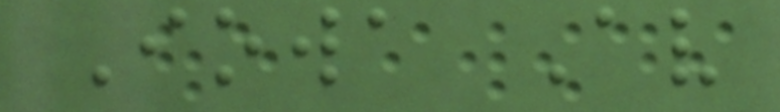Iowa Av
